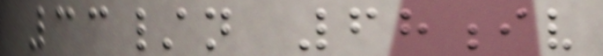33/n 68iv
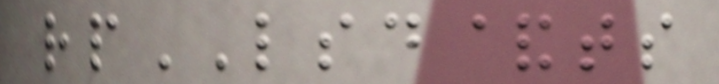rpLSD&ts
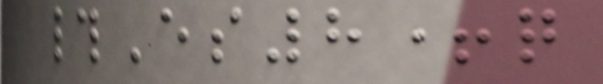#Es8+q
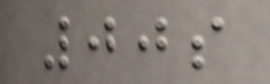00s
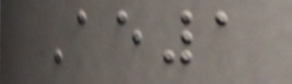Ae1
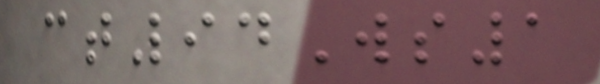ct94Ws1
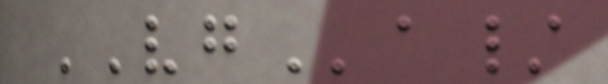VGa/
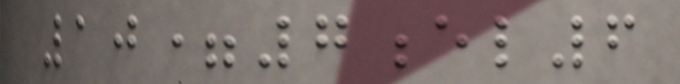10=7el6
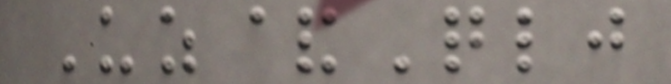Uz&Qlj
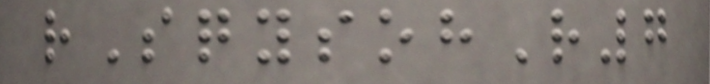rSqysohR7
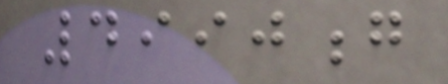4990g
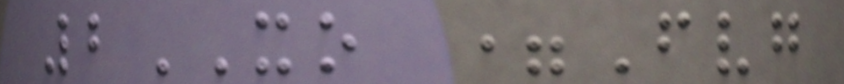2XO =Fvg
